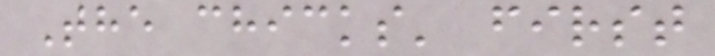The chicks' first
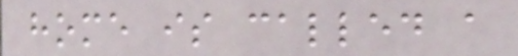home is called a
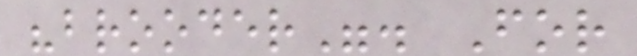"brooder". For
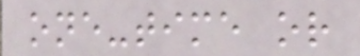one-time or
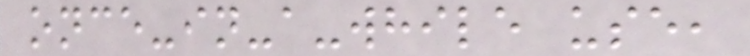once-in-a-while use,
